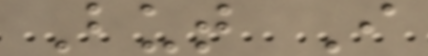But I
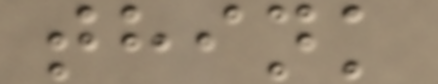think
